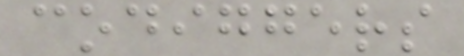codiggers
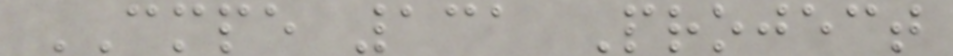CMPE 131 Project
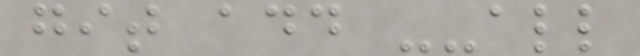git add --all
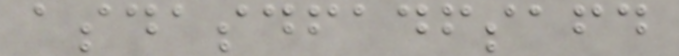asdasdfadfsafd
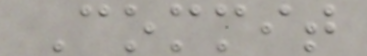Commit
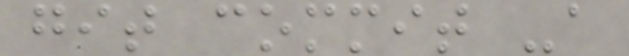git commit -a
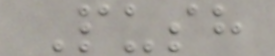Push
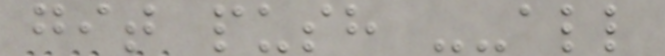git push --all
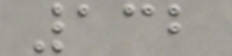132
